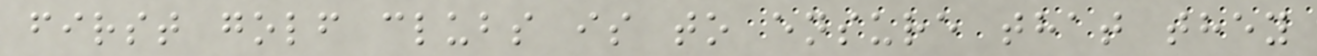first golf clubs is to ensure that they
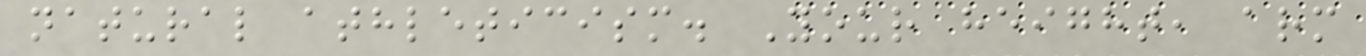natural athleticism. Your height, arm
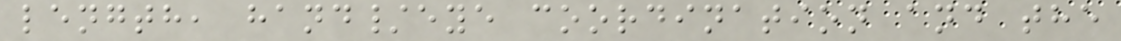length, hand/eye coordination and the
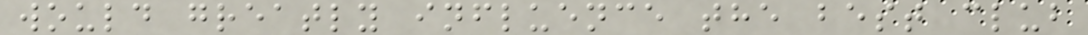would greatly influence the best club
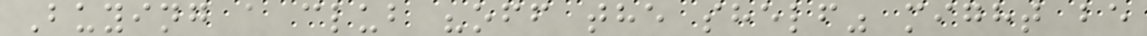Buying a club "off the shelf" might be
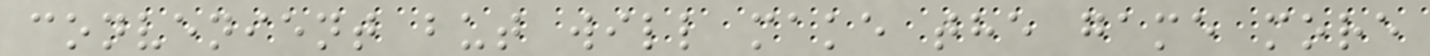convenient but will make the game more
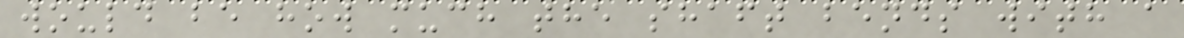would be how much the shaft bends with a
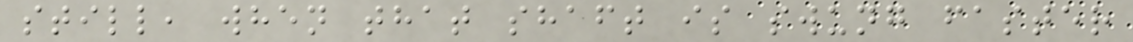still, when that shaft is swung faster
